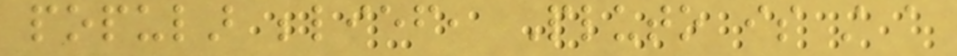popular belief, Pluto is still a
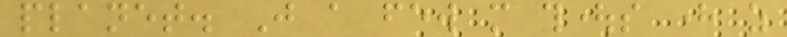planet. Just a few more thoughts here as
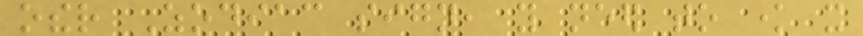other Zodiac sign, you need to know it
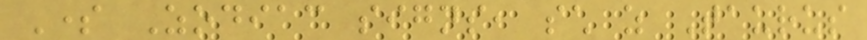Some Zodiac signs, such as Taurus
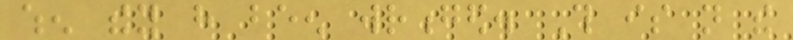when they have been wronged. This is not the
